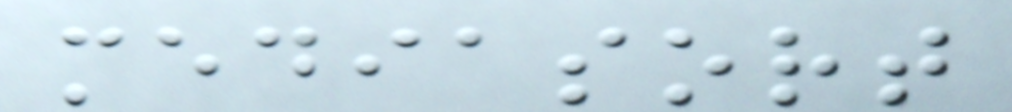mediasort
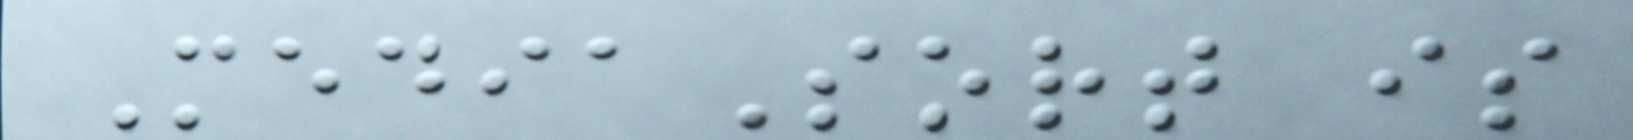MediaSort is
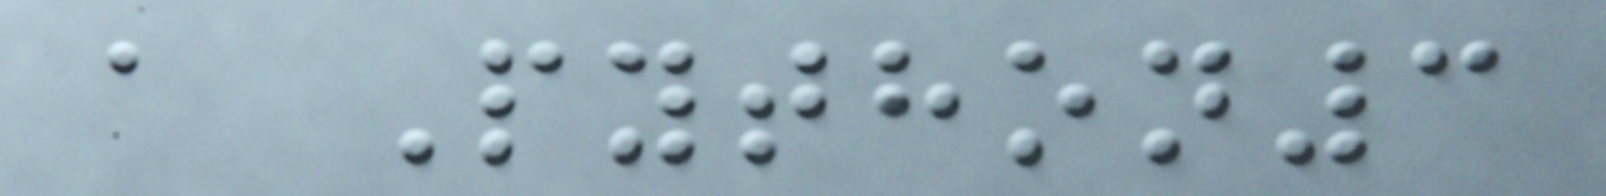a Python3
